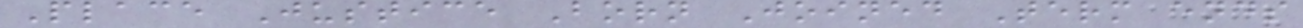Place Justice Born Joined Term ends
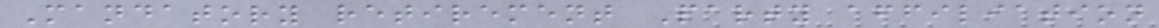Mandatory retirement Party affiliation
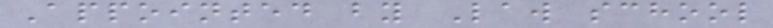Appointed by Law school
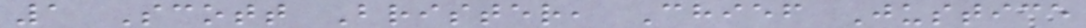1 Scott Brister, Chief Justice
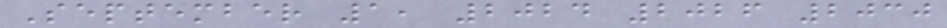September 1, 2024 2026 2030
